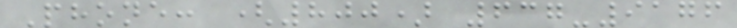Phone: (800) 637-9176
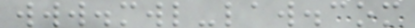www.mwl-law.com
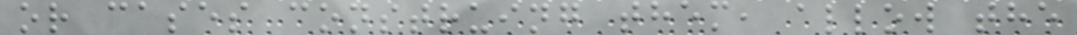or cases construing them, allow the
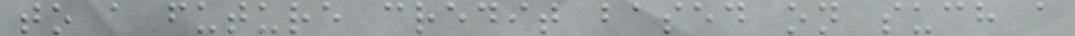to a future credit based on such a
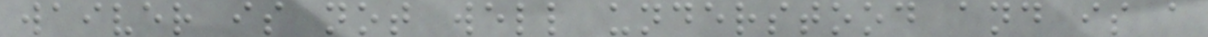waiver is not well understood and is a
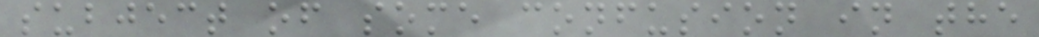subject of some confusion in the
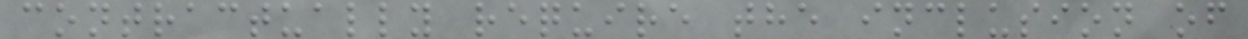contractually require the inclusion of
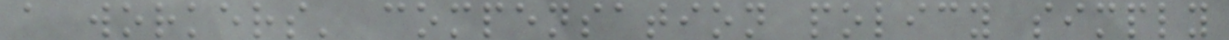a workers' compensation policy simply
